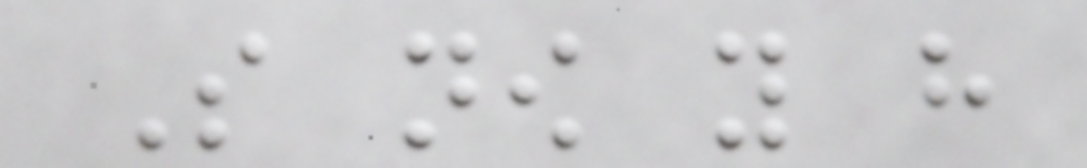So now you have
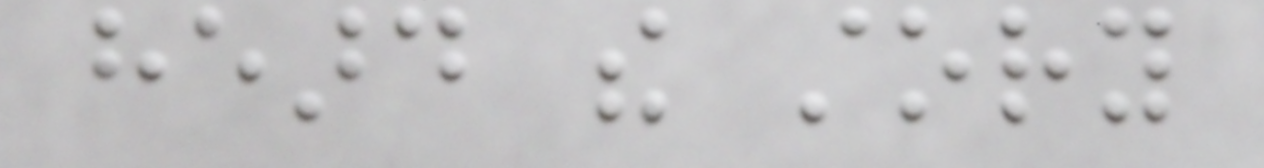heard the story
